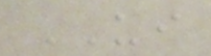UI
